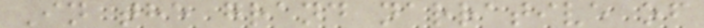In the grand narrative of
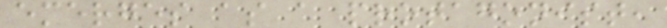emerges as a protagonist,
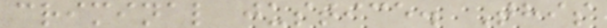criminal justice. This
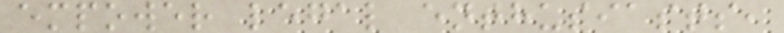empower legal enthusiasts,
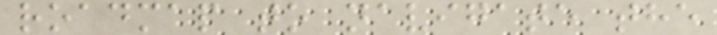roadmap to navigate the
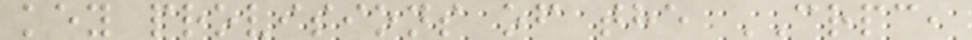key provisions of the CRPC,
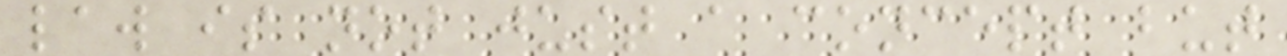law is not just a concept but
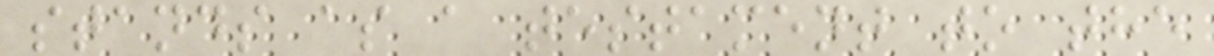stands as a testament to the
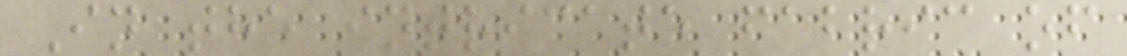In the intricate fabric of
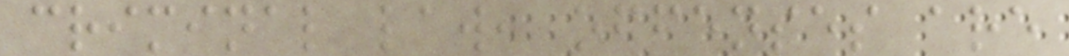criminal law, offenses are
